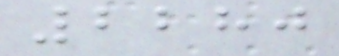2280
